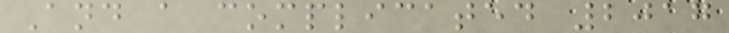And a complicated 2017
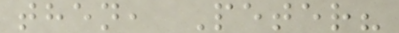then, Peter?
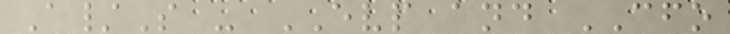A/S - EVP and CFO
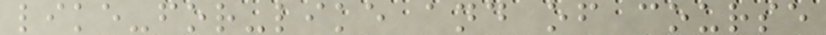like-for-like and of course
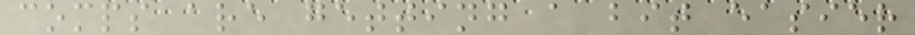comps are getting a bit easier
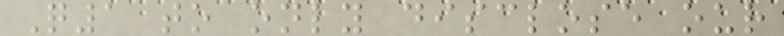Q1 to only disclose our
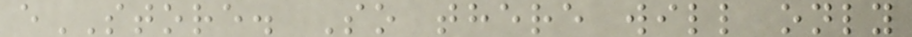eSTORE. So there will only
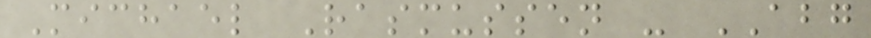Michael Rasmussen - ABG
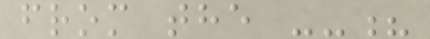from the --?
